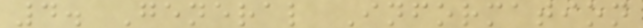4. General Information
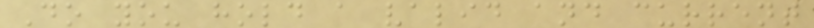Do you hold a valid and current
